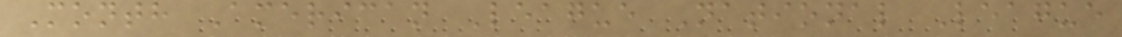Month American League National League
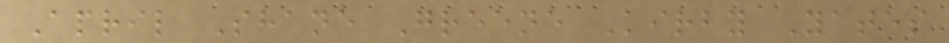April Shane Greene Kirby Yates
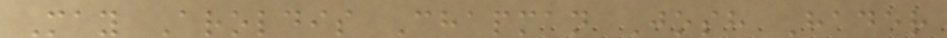May Aroldis Chapman Josh Hader
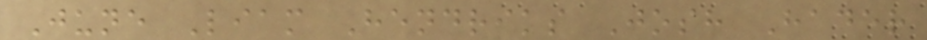June Liam Hendriks Josh Hader
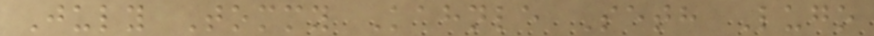July Tommy Kahnle Seth Lugo
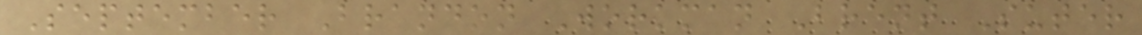September Brandon Workman Brent Suter
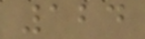124
